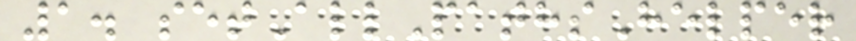1. setAllPathsHelper
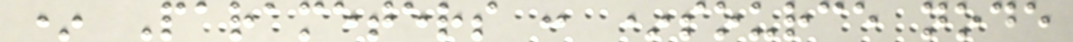* Parameters : *source node
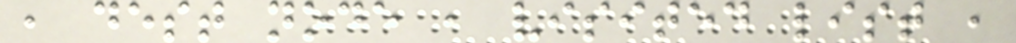, dest node , visited list ,
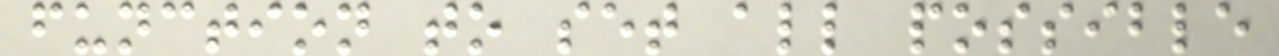function to set all possible
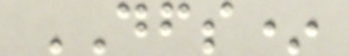DFS*
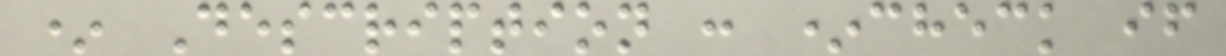* Description : *check if
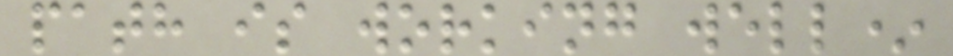path is working well*
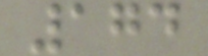174
